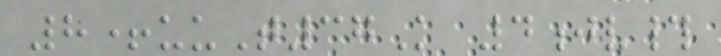8+uuT37K 4jv#
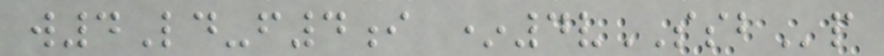w4Ld-f4i *4vSSBp
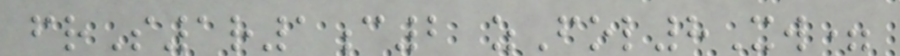frS1r1c2 zFol8Xw=
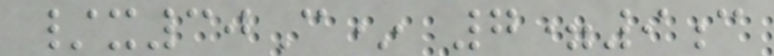/x30C* 7=9c
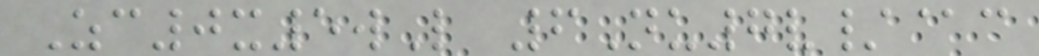Zc0x5wL 6Nu7v/@c
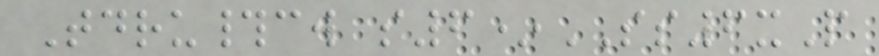Tdru#cw s6*SS6xP
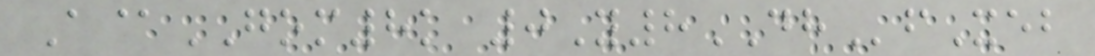A@GOM8k 0Y8DHfXeb
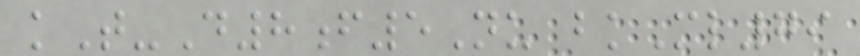kT-D8f5Nu bkMl79
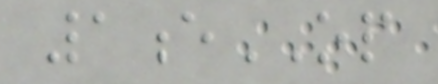1eOP
